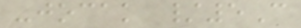-jocak /5C
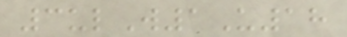3ulW1U18
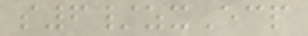s6/zxEcp
